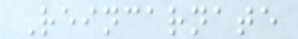Reincarnate
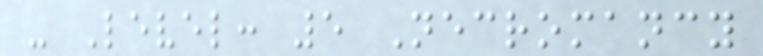- Level: 5 Necromancy
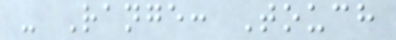- Range: Touch
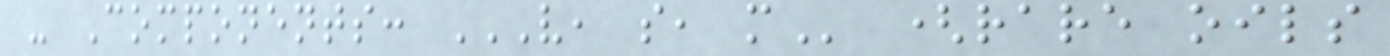- Components: V, S, M (rare oils
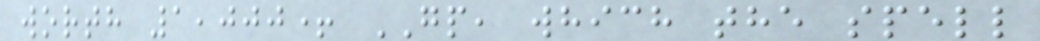worth 1,000+ GP, which the spell
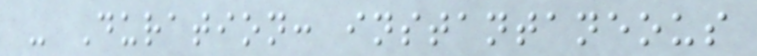- Duration: instantaneous
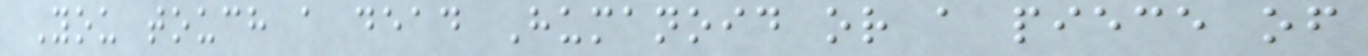You touch a dead Humanoid or a piece of
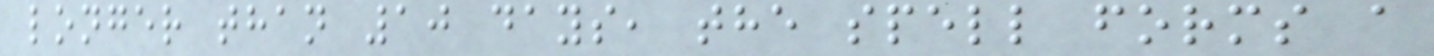longer than 10 days, the spell forms a
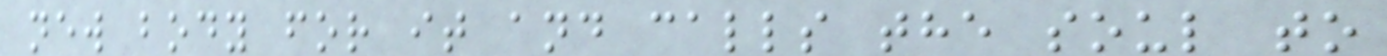new body for it and calls the soul to
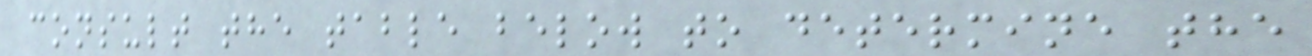consult the table below to determine the
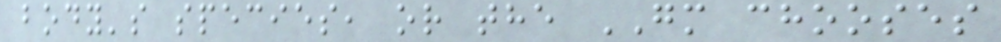body's species, or the GM chooses
